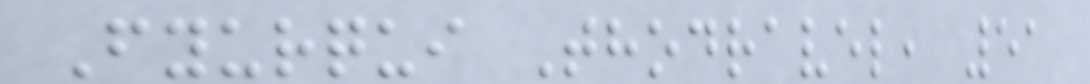Fyurqui Thodravel, 51
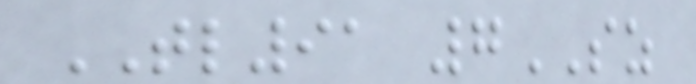TL91 7SZ
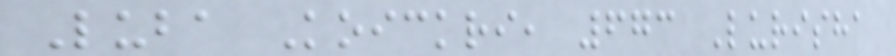Luba Koickri, 673 Lurisha
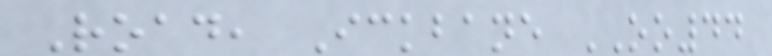Road, Ickbane OO44
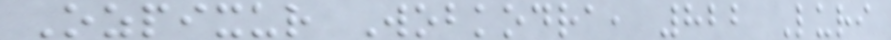Ozpixur Wobkodra, 822 Luri
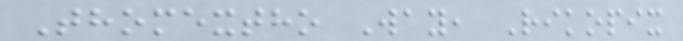Thomextho Way, Rikopix
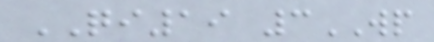QI19 3WP
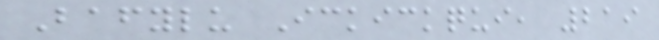Bafylu Ickickqui, 219
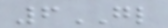6GL
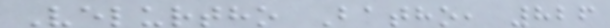Velurtho Batho, 826
